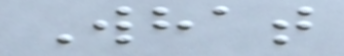What
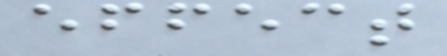effect
